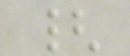{
